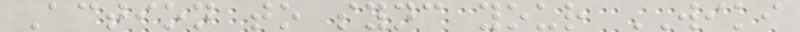Action to sync your WIKI
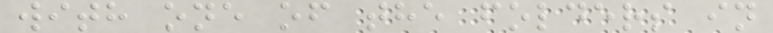with one of the folders in
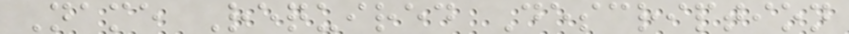Name Required Description
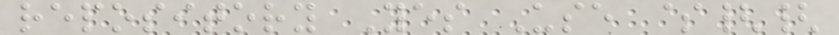repository Yes Use ${{
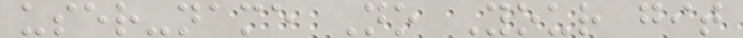user-name No Your git
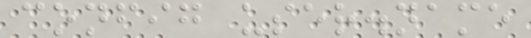config user.name
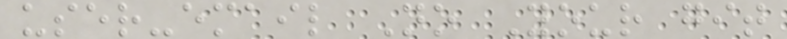user-email No Your git
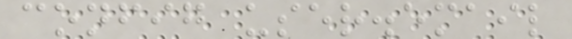config user.email
